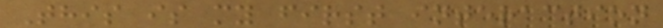This is my first interaction
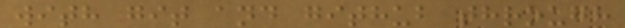with git and github through
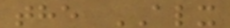the ALX
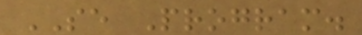SE Program.
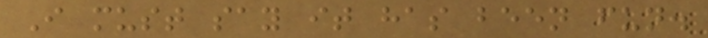I must say it has been fun.
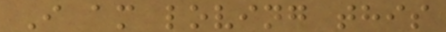I am loving this
